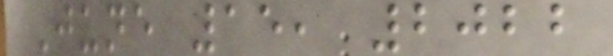June 15, 2022
